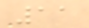11
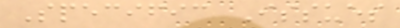Specific Issues
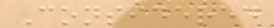Considered
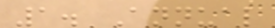1. Annual
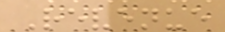Revenue
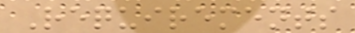Requirements
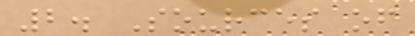2. Sources of
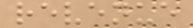revenue
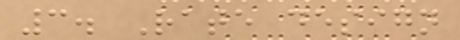3. Rate design
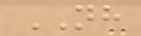NH
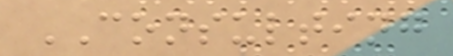CONSULTING
